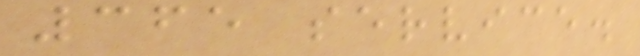365 service.
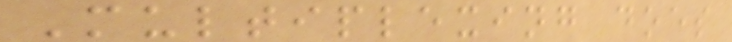Multiplexing does
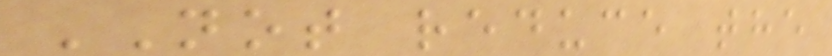NOT reduce the
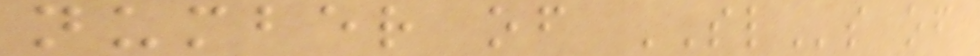number of SLs of
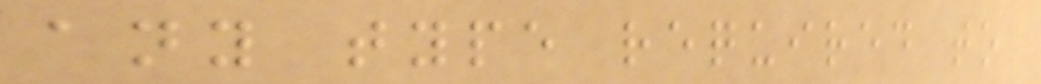any type required to
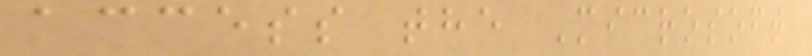access the Microsoft
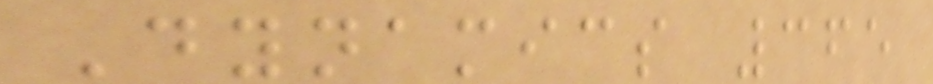Dynamics 365
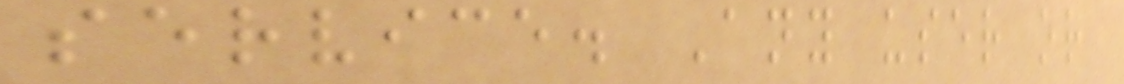service. Any user or
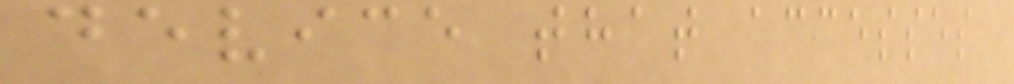device that accesses
